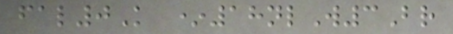fal0K *18nlW3Br
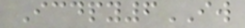Icdpy6IW
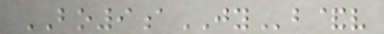BO9aJYb&v
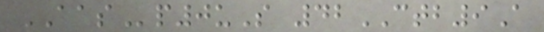AASp0uS 42CTB9A
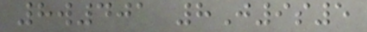8w401 8J9s5
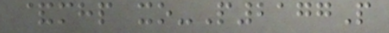&mhp xo-P2177P
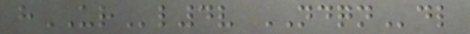hURl4v NDQNdl
